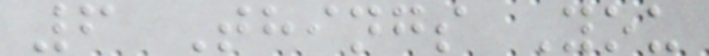6 Things You
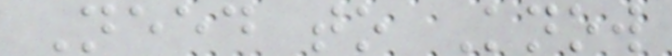Need to Know
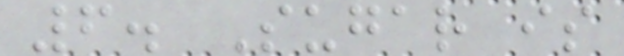6. Sugar is
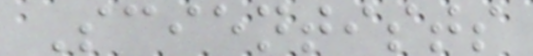Scientists
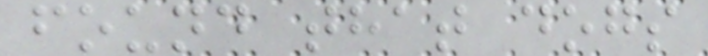found that dogs
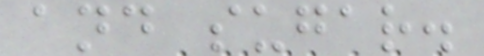and sugar.
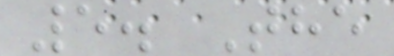5. The
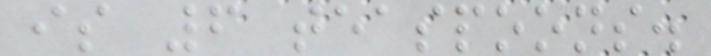is 6 teaspoons.
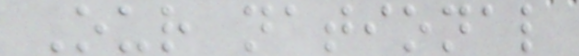Our national
